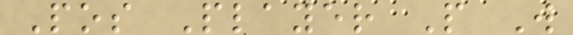Pos Player P W
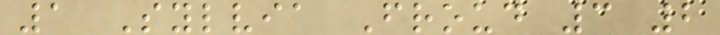1 Sylvia Froud 3 2
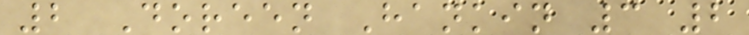2 Doreen Hankin 3 2
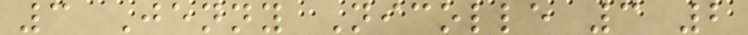3 Jenny Nicolle 3 2
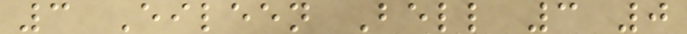3 Eileen Bell 3 0
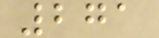271
